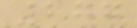277
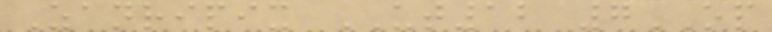Zanripix UT12 7OP
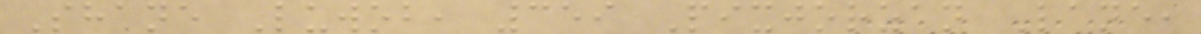Shane Luwob, 359 Pixjorzan Lane,
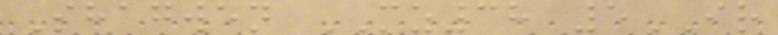Shagwen MZ38 5IR
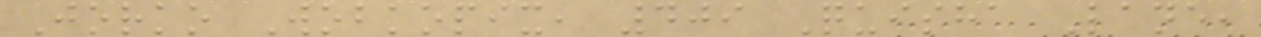Jorko Wobkopix, 409 Quisha Lane,
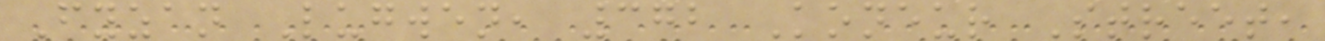Fyzan Lugwen, 372 Koneur Street,
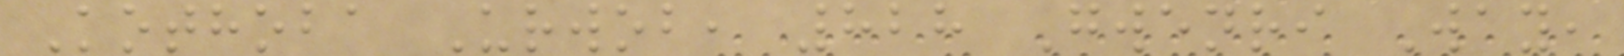Kothoba Urwob, 828 Gwenri Way,
